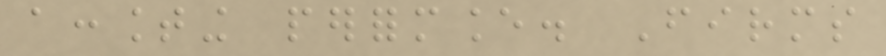accounting performance. Firms
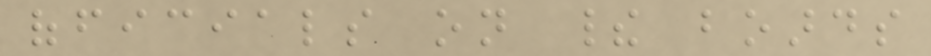officials on their boards
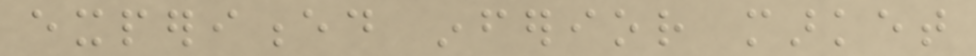experienced inferior market
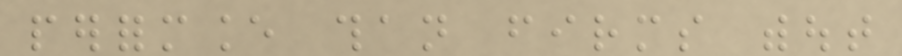performance than firms without
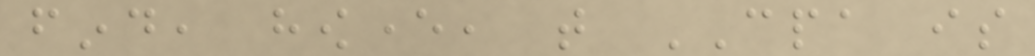find, however, that CPA is
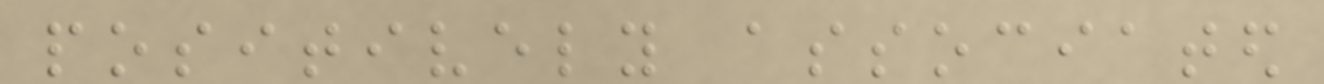positively associated
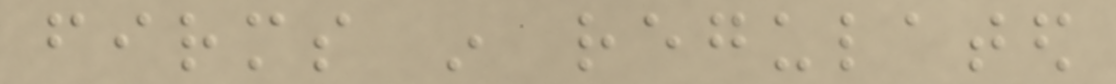firms in regulated
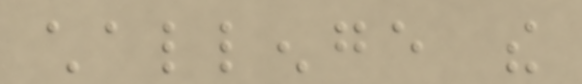challenge the
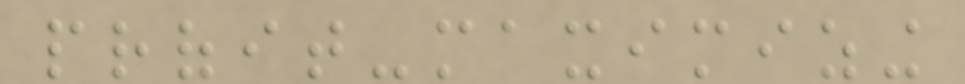profit-maximizing
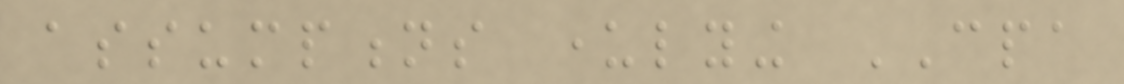assumptions underlying CPA
